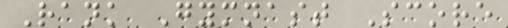Rank Gymnast Score
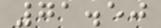71.50
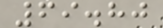69.80
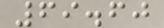69.60
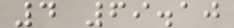4 69.10
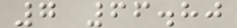7 66.80
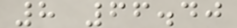8 66.40
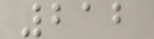212
